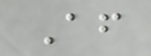After
